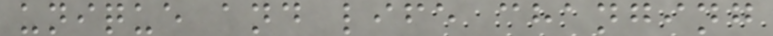unique and life changing
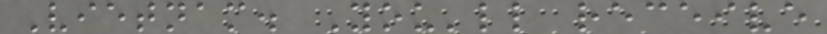Vietnam. You'll receive
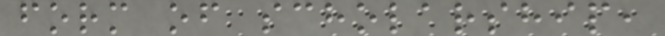form of scholarship,
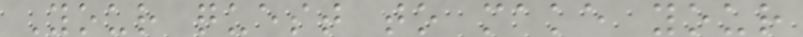Your quest to make your
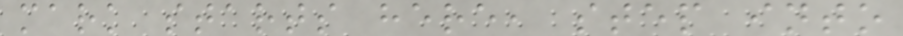mark starts here, step into
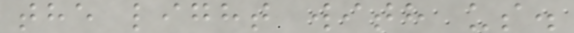the light with us.
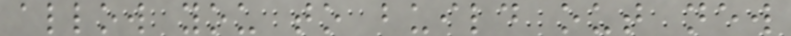allow you to build out new
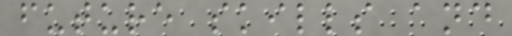future skills and
